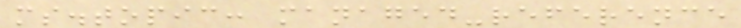ms.topic: managed-reference
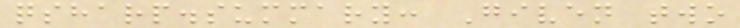qsharp.summary: Given two
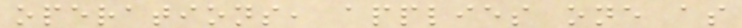operations, applies one as
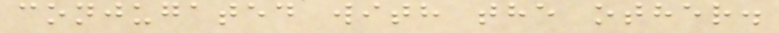conjugated with the other.
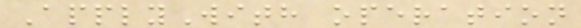ApplyWith operation
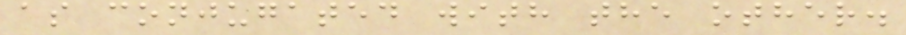as conjugated with the other.
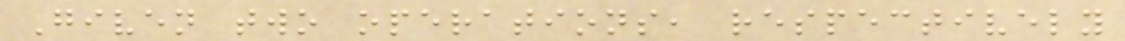Given two operations, respectively
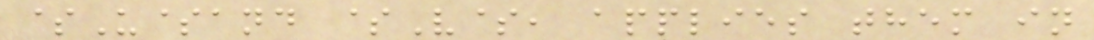$U$and $V$, applies them in
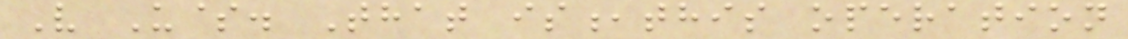V U$. That is,this operation
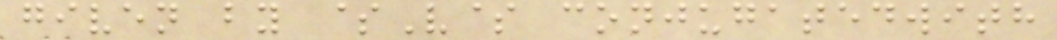given by $V$ conjugatedwith
